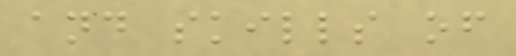and skills of
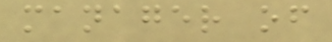manager of
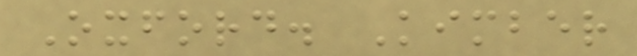Oxford. Kimber
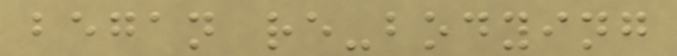began re-bodying
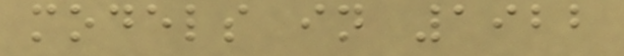models in 1922
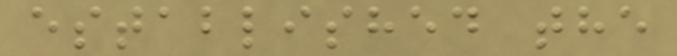established the
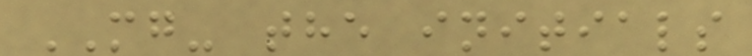MG- the initials
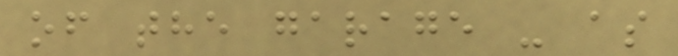of the garage - as
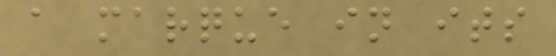a marque in its
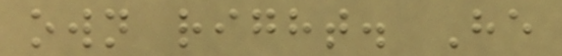own right. He
